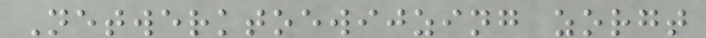Netwerktoewijzing zorgt
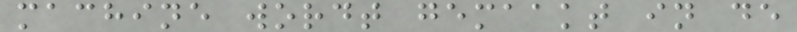machine wordt gemaakt in de
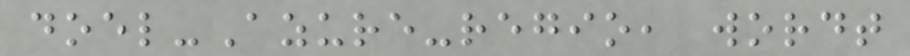doel-Azure-regio, wordt
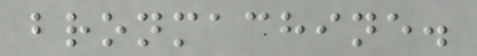bronmachine.
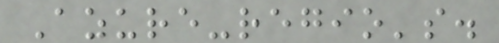Azure-regio's.
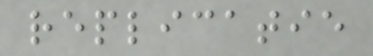replicatie
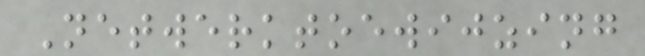Netwerktoewijzing
